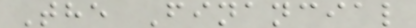The Financial
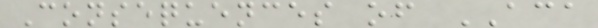Consequences of ACA
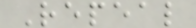Repeal
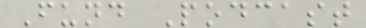Fund Podcast
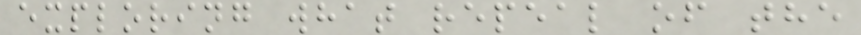exploring what repeal of the
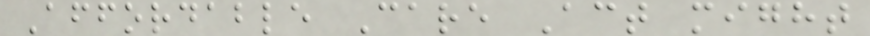Affordable Care Act might
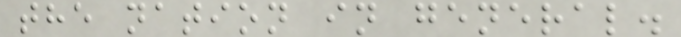the nation in general.
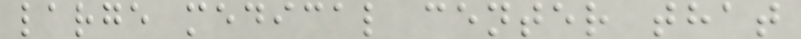large medical center that
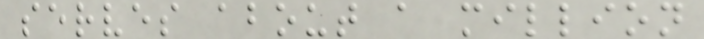serves about a million
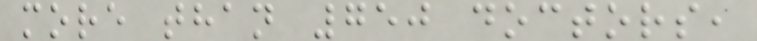more than 750 doctors,
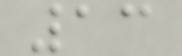13
